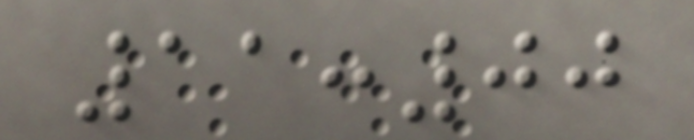11:00
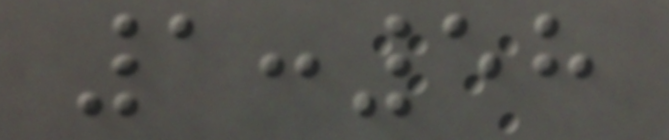1:58
